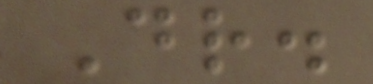Dr.
